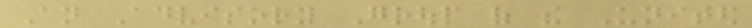An Advisory Group of the United
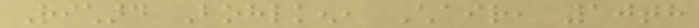Richard Bohlken, Chair, 10th
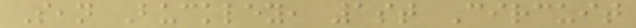Sean Buckley, 1st Circuit
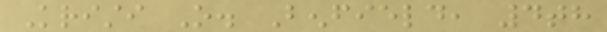Kristi O. Benfield, 4th
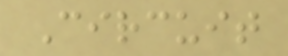Circuit
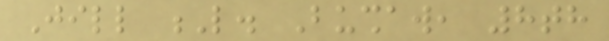Jill L. Bushaw, 8th
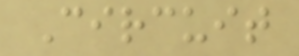Circuit
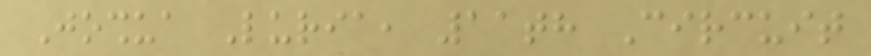Joshua Luria, 11th Circuit
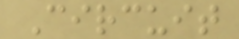Circuit
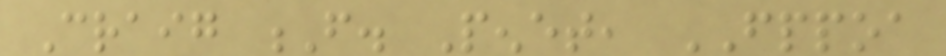Craig F. Penet, FPPOA
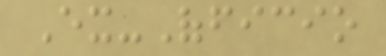Ex-Officio
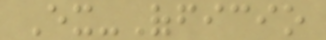Ex-Officio
